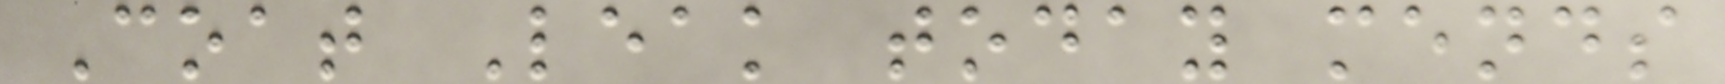Coat Leak today mends
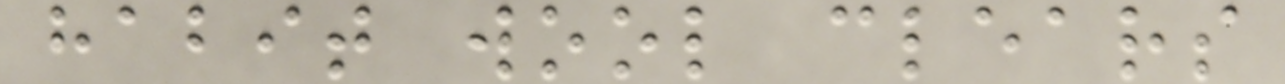habit wool clears
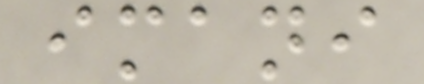imani
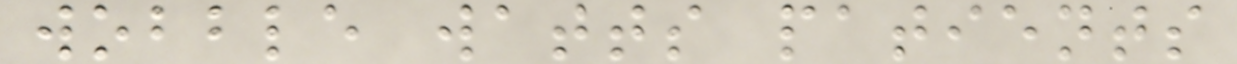wobble watts patients
